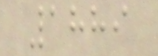1889
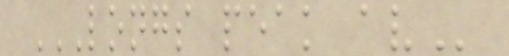LONGS PEAK AV
